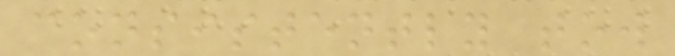consistently tow
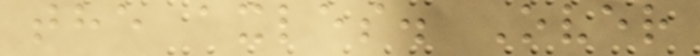the axles. Over
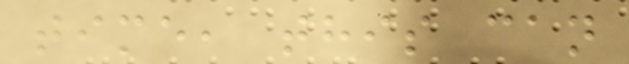time, this can
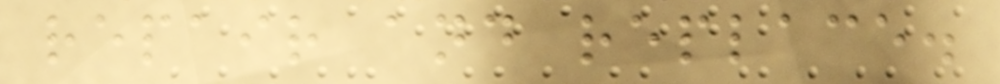repair and replace.
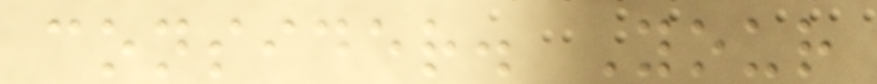consider. Your
